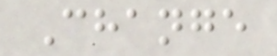Change
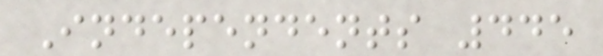Independents 445
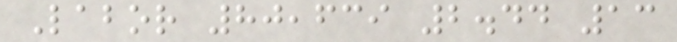Labor 80,639 2.44 13
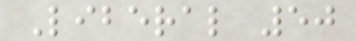Liberal 50
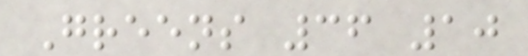Greens 36 10
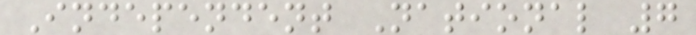Independent National 7
